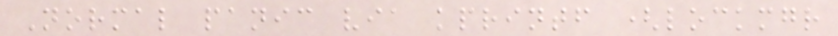Normal panic via kprintf (lockmgr
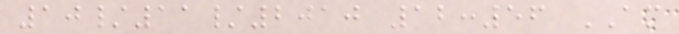10/11/2010 12:56 AM
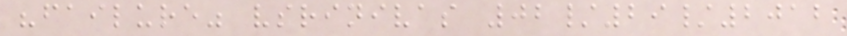"failure" vsrinivas 02/29/2012
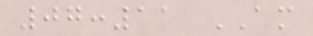07:11 AM
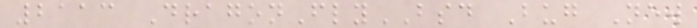2113 DragonFlyBSD Bug New
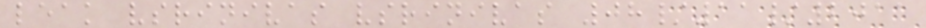leak vsrinivas vsrinivas 08/11/2011
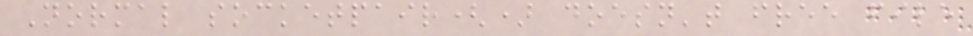Normal socketpair() doesn't free file
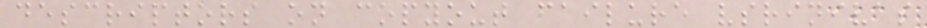descriptors on copyout failure vsrinivas
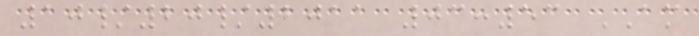10/20/2011 03:53 AM
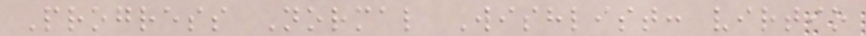Progress Normal Wishlist: virtio
